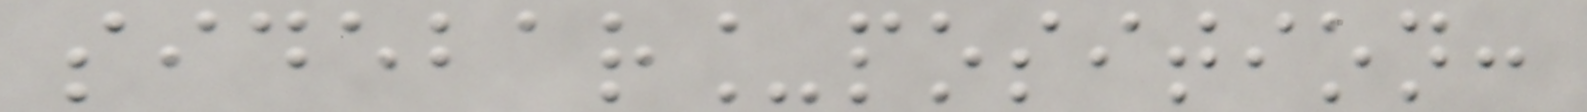sidebar_position:
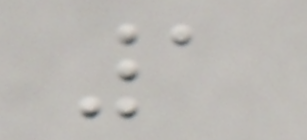1
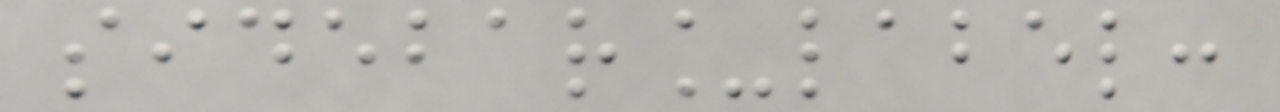sidebar_label:
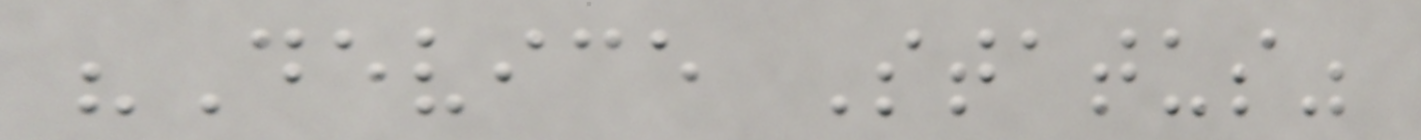"Device Status"
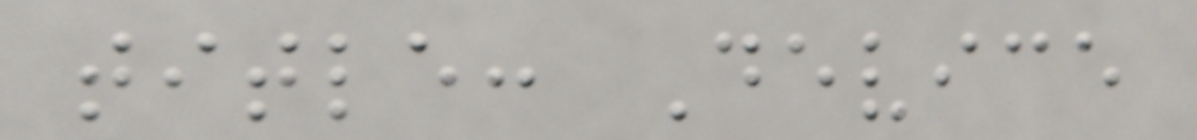title: Device
